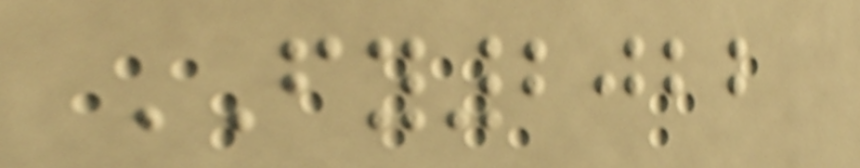FY2022
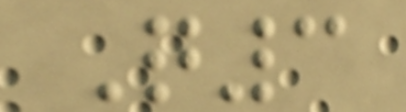Q3
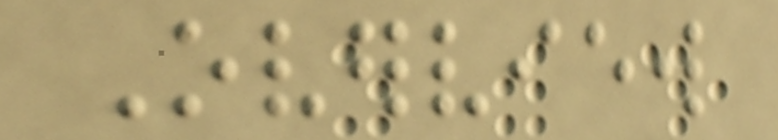Overview
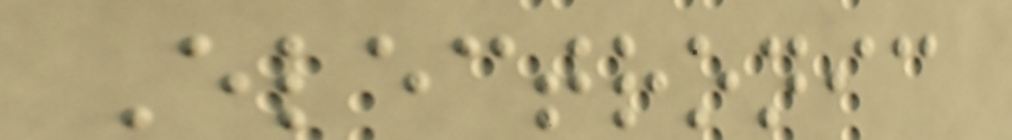Electronic
